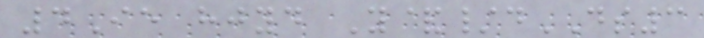4Ie hjyd Y&/dDS3
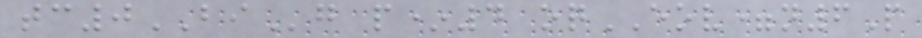tc0BIg p*4 oqEOV=n6P
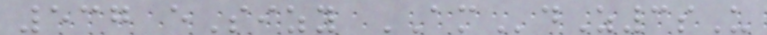537 eSizy AMdZ3sU
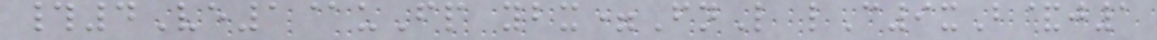#4Ve1@uFp ybx=FnL lC9xB&j1
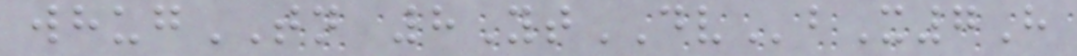whugTN 8YtDVbX7H
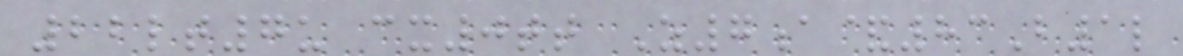22lt7u cx0tt Z7a&83B1l
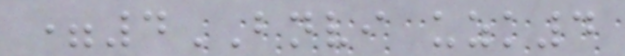=4BNVI uzk4
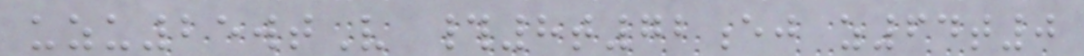uzu25wtV #8t72ej z64t0
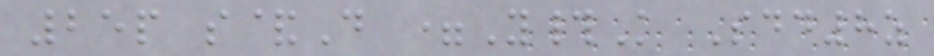25p s&D =Y#K Sdd8z
